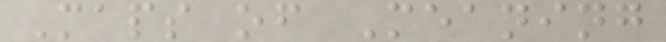Maps of Meaning
